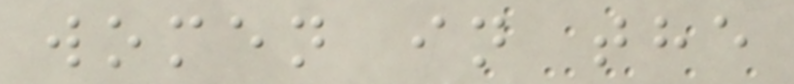women in the
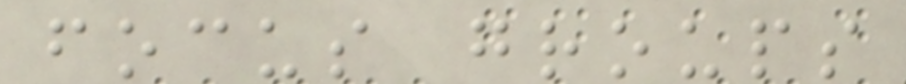focus groups
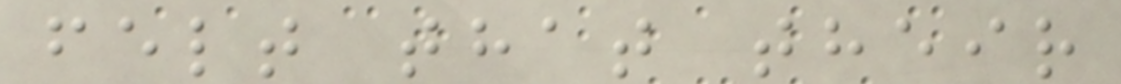felt that their
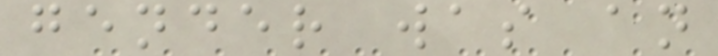gender was an
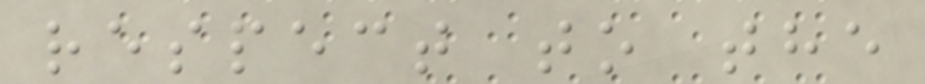respect to the
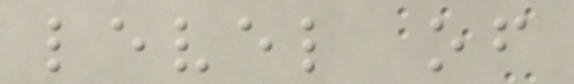level of
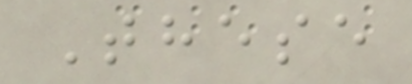These
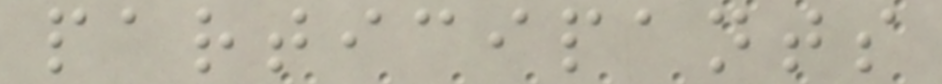participants
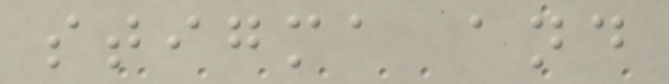stigma and
